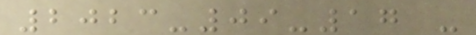2023-09-17 -
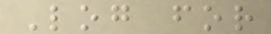Log for
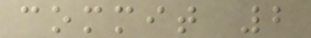commit 2
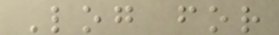Log for
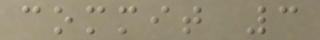commit 3
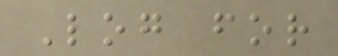Log for
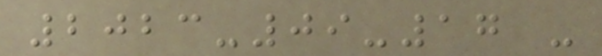2023-09-17 -
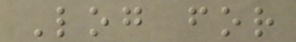Log for
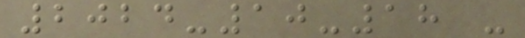2024-10-18 -
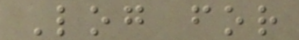Log for
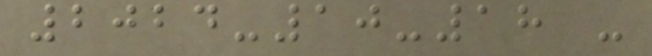2024-10-18 -
